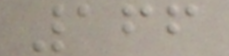166
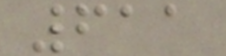611
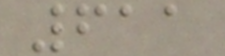611
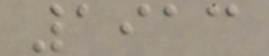1913
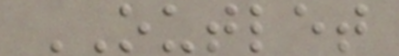OUTLET
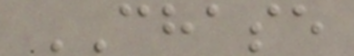CHASE
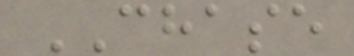CHASE
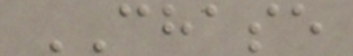CHASE
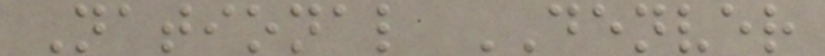National DENVER
